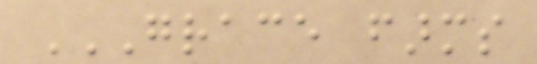GRACE FARMS
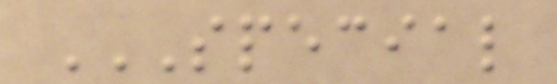SPECIAL
